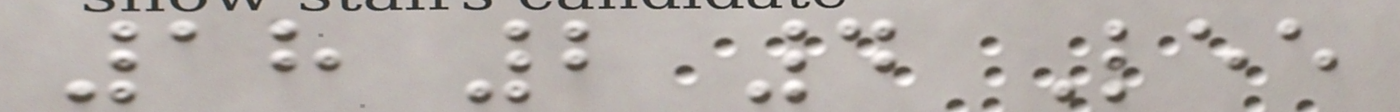18 2 4 Lee
